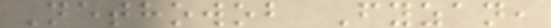Nethowob Fyzan,
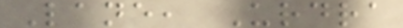Lane, Urdra
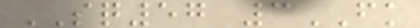SQ57 3FK
